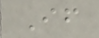If
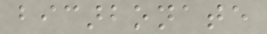bicarbonate
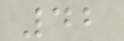42
